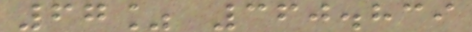67% 360.839
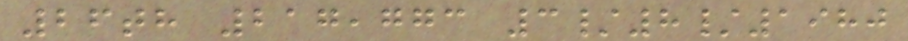26th 217,773 3/8/1980
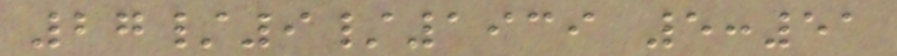27/9/1939 5:51
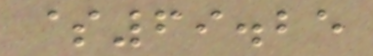$69.25
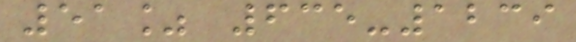51% 635-1239
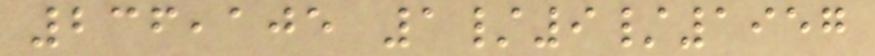236,105 1/9/1957
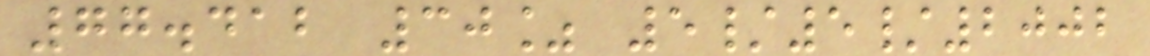77.412 30% 5/5/2002
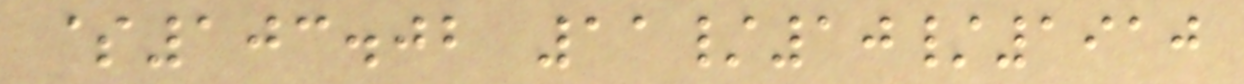$103.02 11/10/1910
